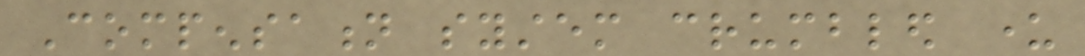Compensation system crumbled under
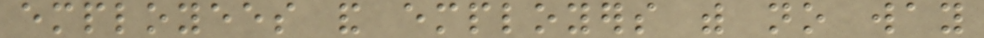employees and employers with no way
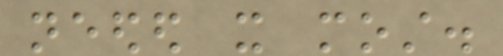needed it most.
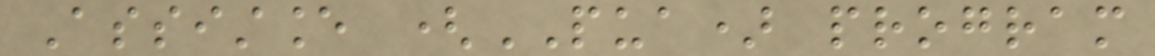Assistance (PUA) program
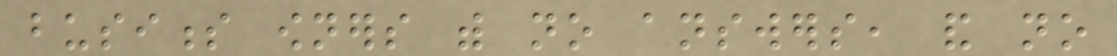business owners with no answers, and no
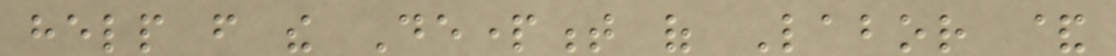help from the Department of Labor &
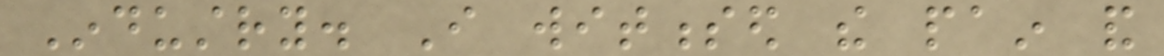Industry. I witnessed the pain and
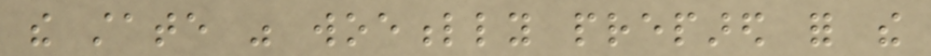the state was woefully prepared for the
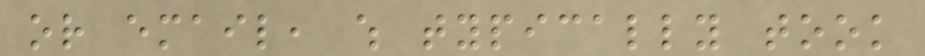or email, which typically took
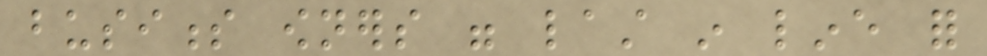business owners were last in line for
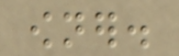owner.
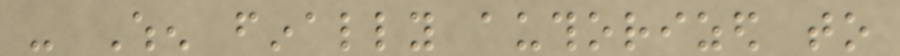- When finally authorized to
